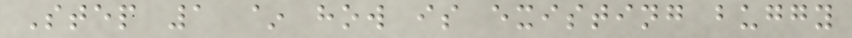Step 1 ~ how is existing buggy
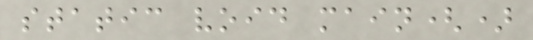static void main()
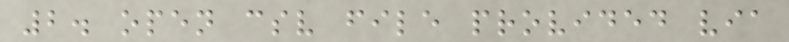2. open csv file provided via
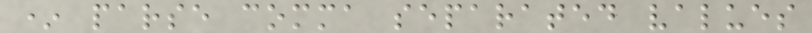* parse comma separated values
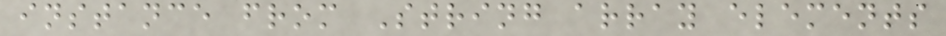instance from String array elements
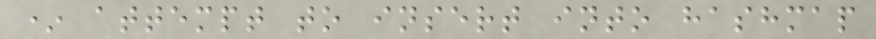* attempt to insert into hashmap
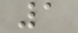1
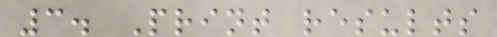3. Print results
